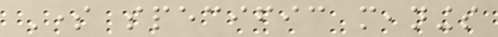Some specific meanings
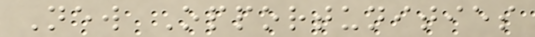New Opportunities
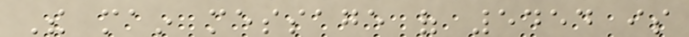The main message of 5454 is
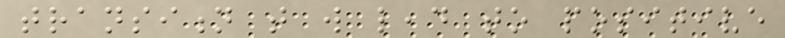transition that will lead to positive
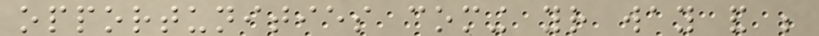opportunities coming your way and be
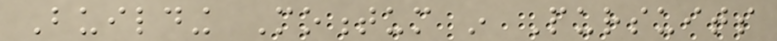Building Momentum in Pursuits
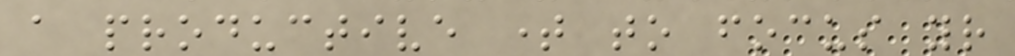a productive time to focus your
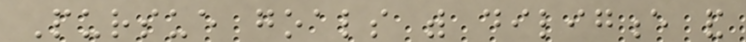Pursue goals with diligence and
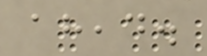ahead.
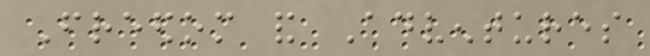Freedom and Adventures
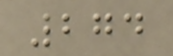274
